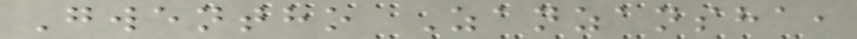Gwentho Zanzansha,
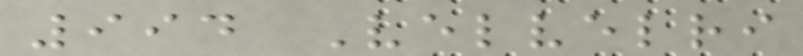994 Velvelri
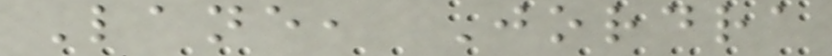Lane, Jordra
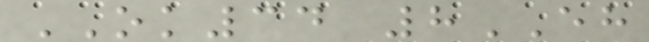OK34 8EH
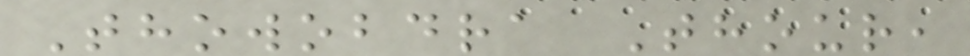Thowobdra Thour,
